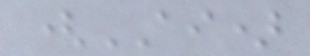(AI)
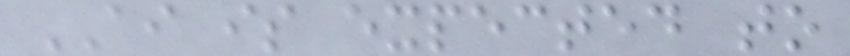AI is expected to
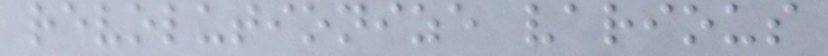revolutionize various
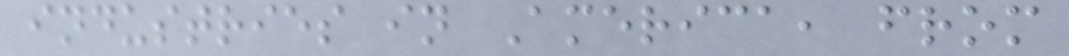industries in America, from
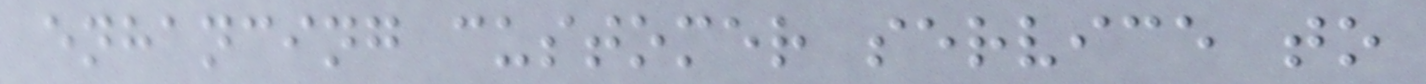enhancing customer service to
